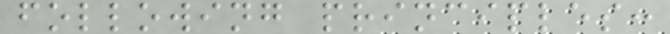following principles:
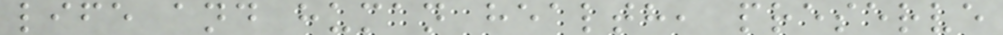life and human health, preserve
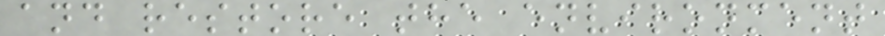and restore the environment
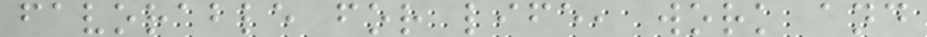favorable for life, work and
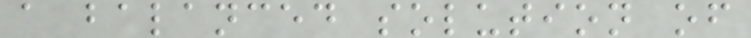a balanced solution of
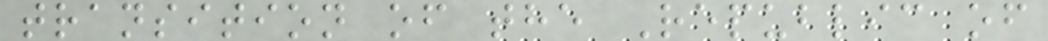transition of the Republic of
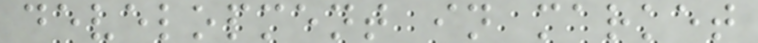development in market
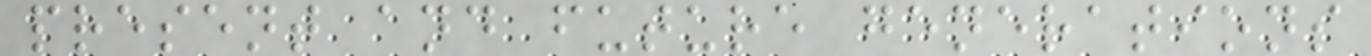present and future generations
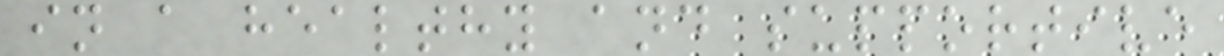in a healthy and supportive
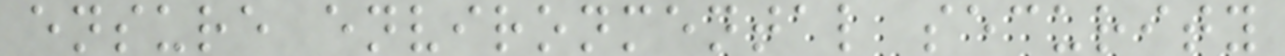ensure environmental security
